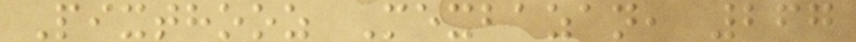Pixthooz Mexbazan, 267
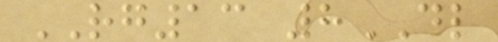RG13 8DL
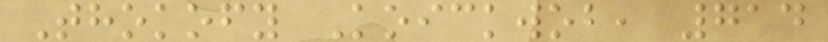Thokofy Koickwob, 714
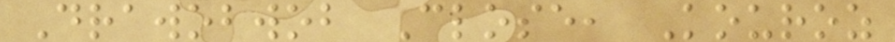Drawobwob Close, Kouroz
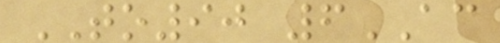TO90 6AC
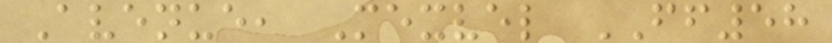Avenue, Mexvel FF58
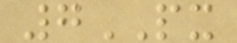7PX
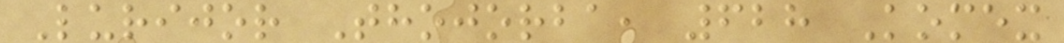Lurijor Thojorba, 628 Komex
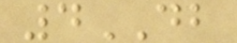4DB
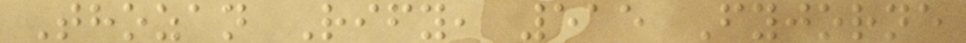Thozan Rify, 515 Fyjorne
